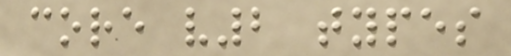core v2 types
